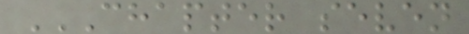CHAPTER SEVEN
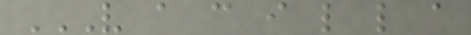V A C I L L A
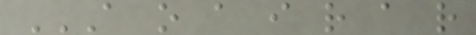A O A I R A R
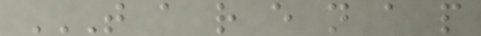T A R E N A P
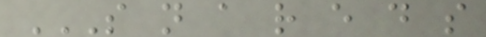S N A R E D S
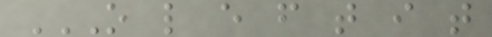O L E F T I T
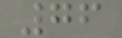76
